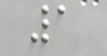1
